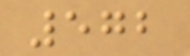572
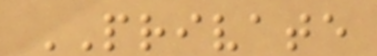PRIVATE
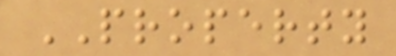PROPERTY
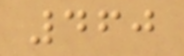460
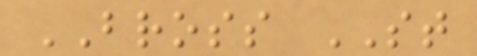BROSS ST
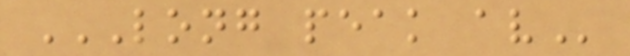LONG PEAK AV
